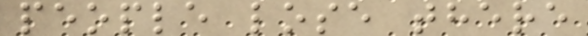people lose there
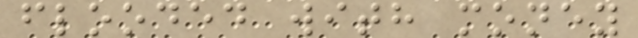flooded with money
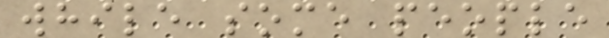while some people
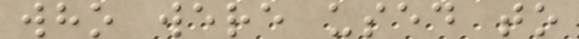who were used to
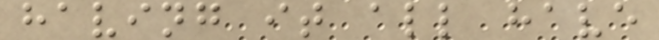having it all have
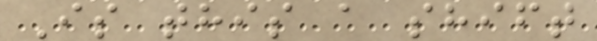Is this a shift
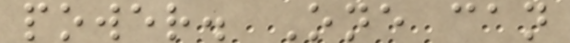power. One can
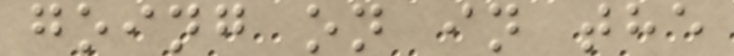going on in the
